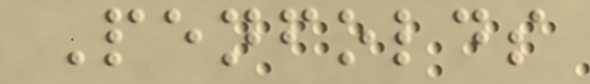Penfolds
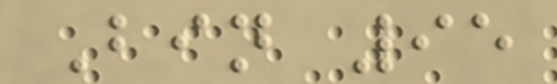Bin 95
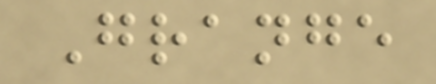Grange
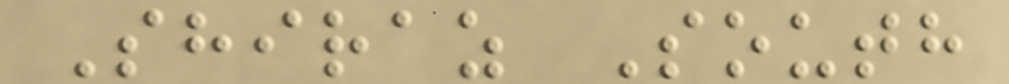Shiraz South
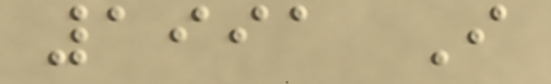1991 I
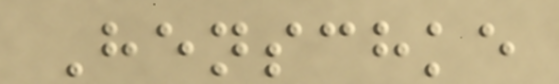Henschke
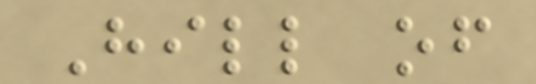Hill of
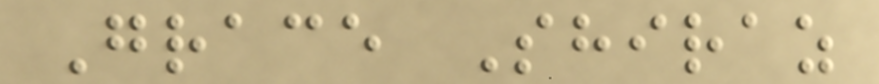Grace Shiraz
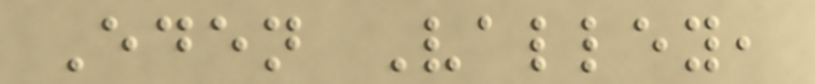Eden Valley,
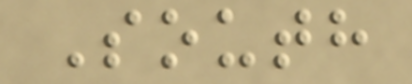South
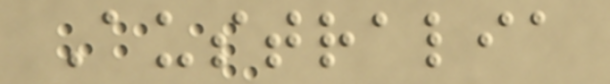Australia
